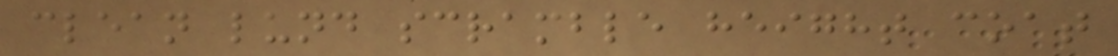clean lund scramble height coat
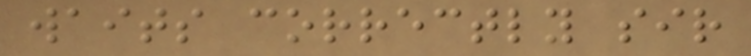waits correctly sir
